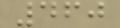460
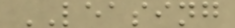LEASING
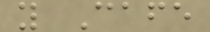y Cafe
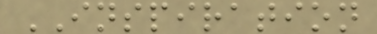INSPIRATION
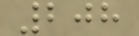208
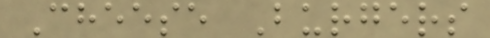Cheese Burgers
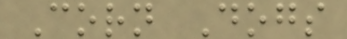Corn Dogs
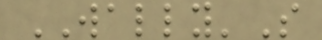WALLY'S
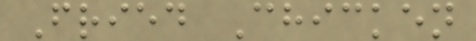Fried Chicken
